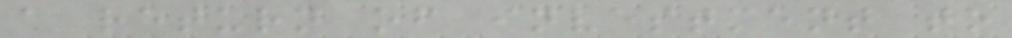a return of investment to
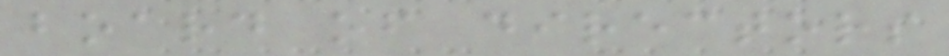board of directors
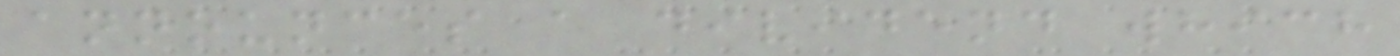announces a dividend which
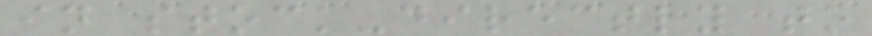in stock-directly to
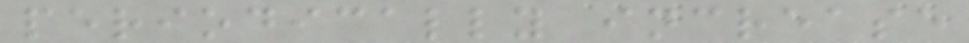periodically increase
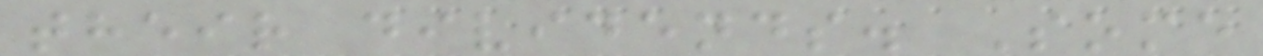their dividends. Some
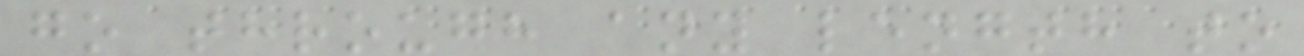go through any length to
